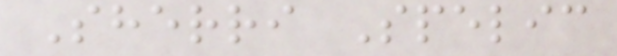Sherri Spelic
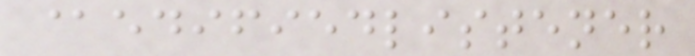@edifiedlistener
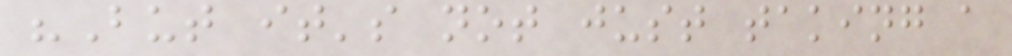"But it's not just taking a
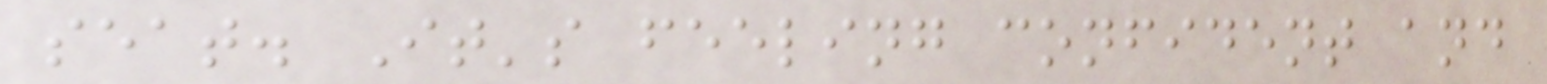seat. It's feeling confident and
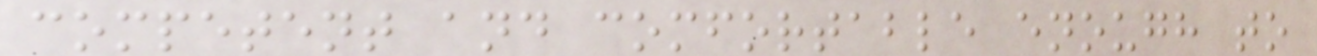competent and comfortable enough to
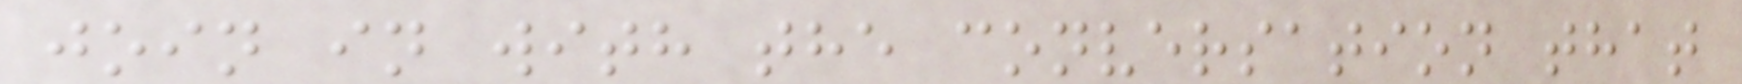join in with the conversation that
